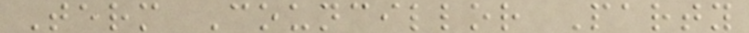Term Councillor Party
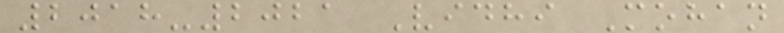2018-2021 Vidhi Mohan
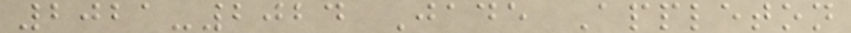2021-2024 Jade Appleton
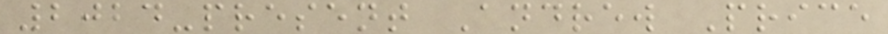2024-present Andrew Price
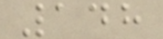148
